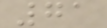71
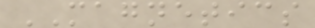MAGNETICS
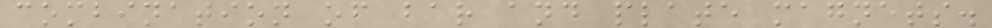combination of bar and plate magnets.
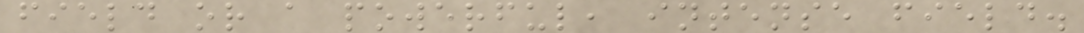field or a powerful, intense field.
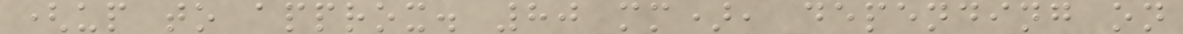(up to approx. 80 mm), depending on
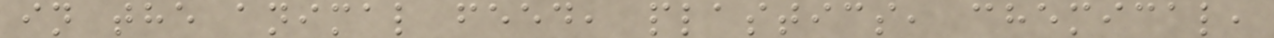in the animal feed, plastics, chemical,
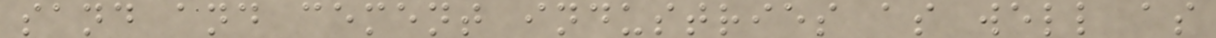sand and cement industries as well as
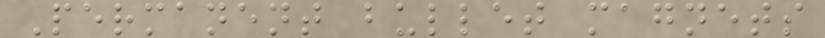Permanent bullet magnets
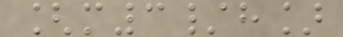[m3/h]
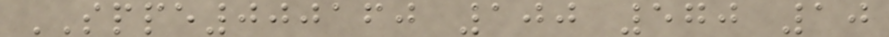SPPE000160 100 570 10
